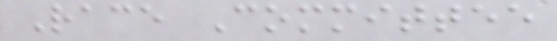Race Committee
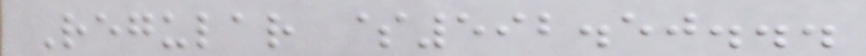Regular $592.50...
